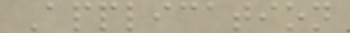Application
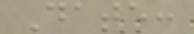Date:
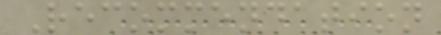Recommendation
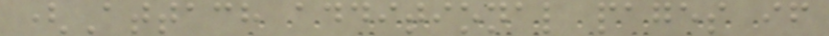(Attach additional pages if
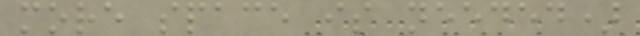more space is needed)
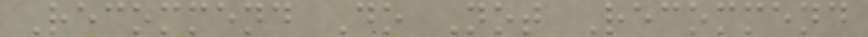Recommend Do Not Recommend
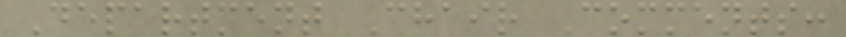Department Chair Comments:
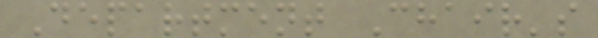Department Chair's
